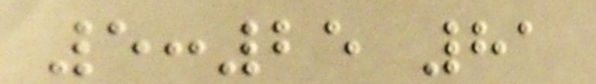5:25 81
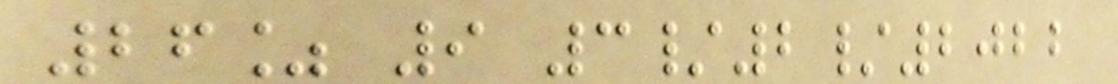26% 9 3/2/2022
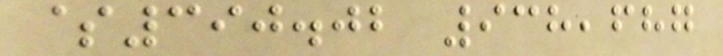$390.02 938,687
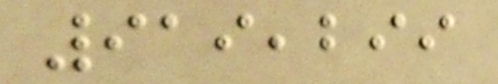919,299
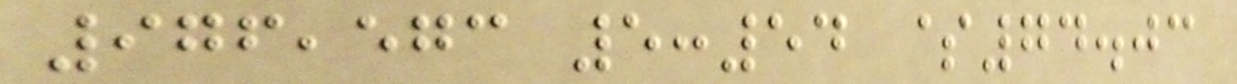976,573 5:54 $74.03
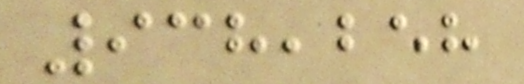938,258
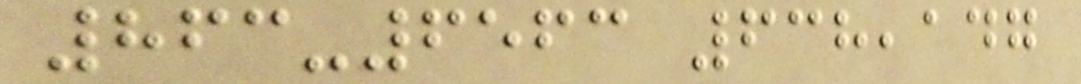863-6563 638,147
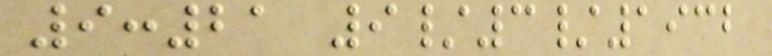9:21 9/3/1932
